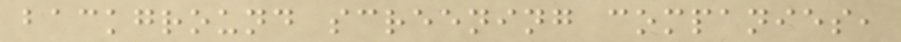background screening companies,
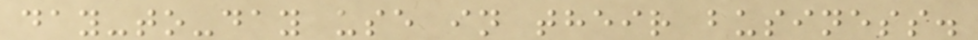day-to-day use in their business.
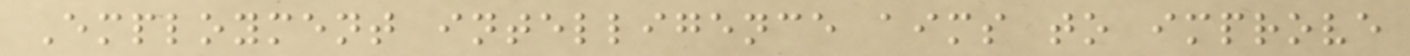Employment intelligence aims to improve
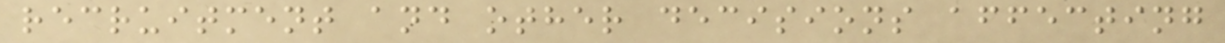recruitment and other decisions affecting
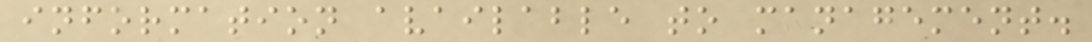information available to management.
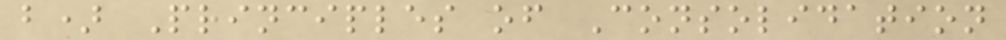b) Principles of Consolidation
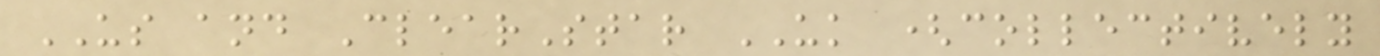US and ClearStar UK (collectively
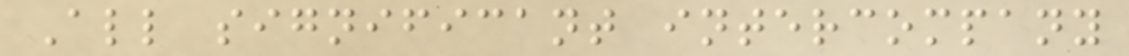All significant intercompany
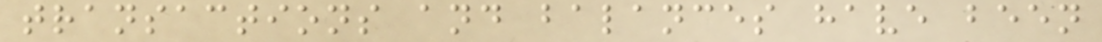transactions and balances have been
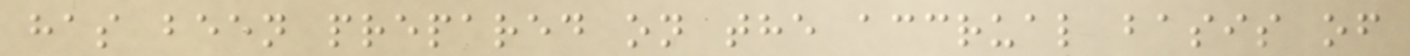has been prepared on the accrual basis of
